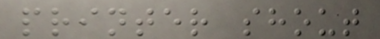printer shout
